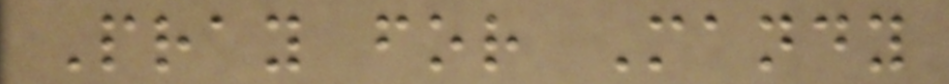Pray for Mandy
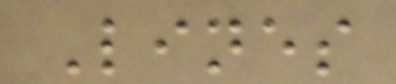Lines
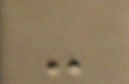-
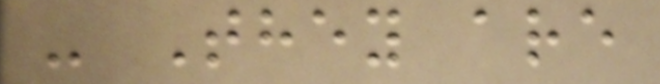- They are
